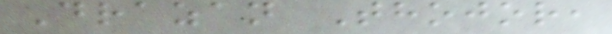Drazan Thojor,
